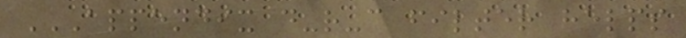APPENDIX D-R-C FILTER HELPS
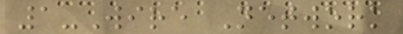1-Wire Network
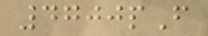4700pF
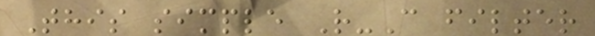This simple R-C filter
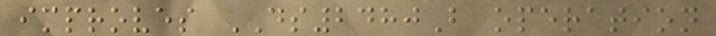improves DS2480B operation
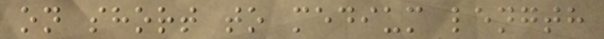on short to medium length
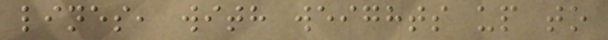lines, with weights up to
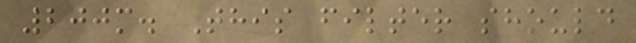200m. This filter should
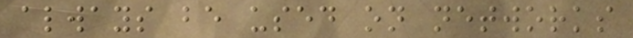always be used on networks
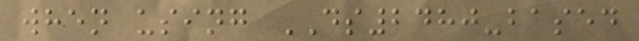when using DS2480-based
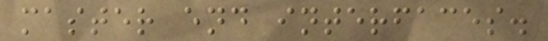master end interfaces.
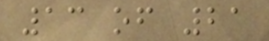13 of 21
